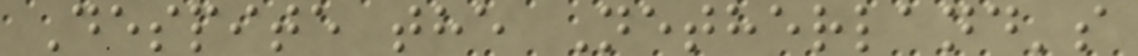Despite the Netherland's
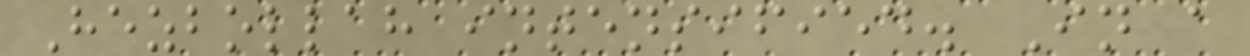Hezbollah intensified. In a
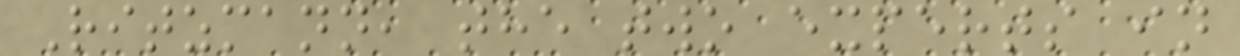Ritzmann, the two experts in
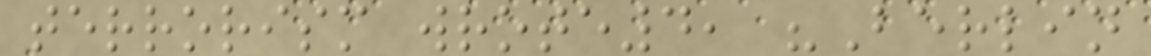terrorism wrote4, "Berlin
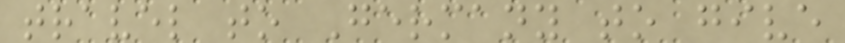travel to Germany to give
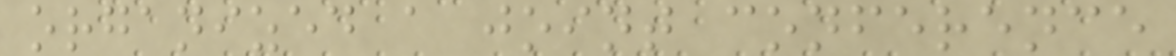organized a joint conference
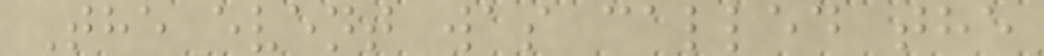The event was called the
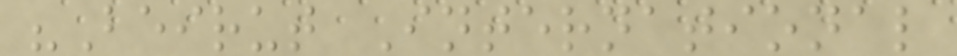"Beirut International
